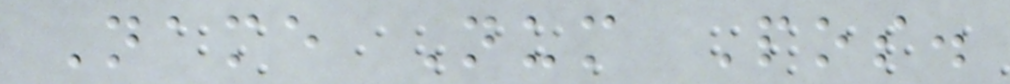Name Num Pos.
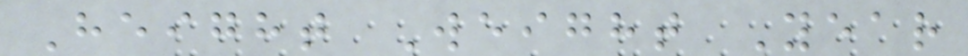Height Weight Year
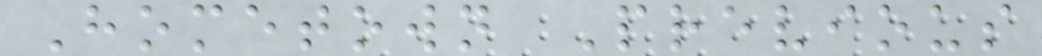Hometown Previous
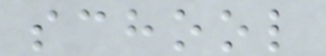school
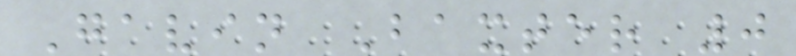Gavin Baxter 0
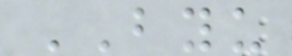BYU
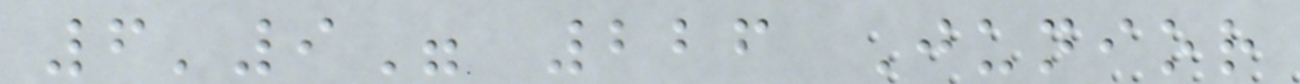6'9" 226 Junior
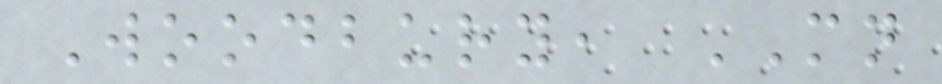Woodbury, MN
